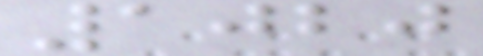1020
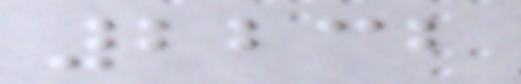2232
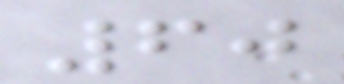60
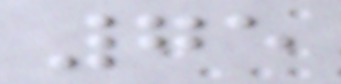75
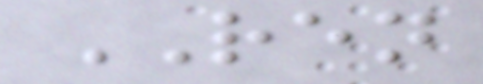REN
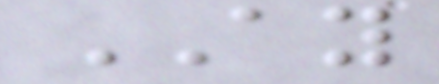AY
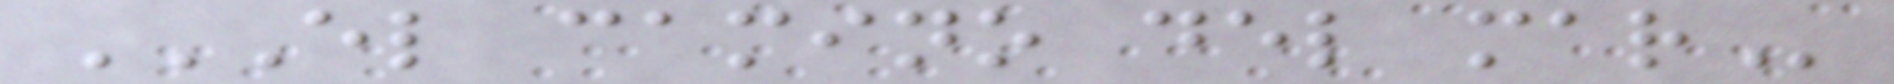EL CAMINO DEL MAR
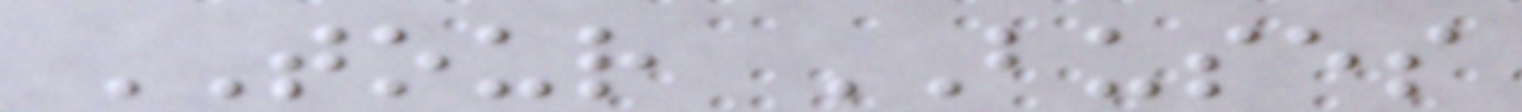TOUR BUSES
